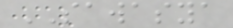SAWASYA
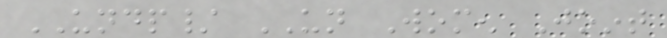UNDP/ UN Women Joint
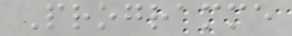Programme
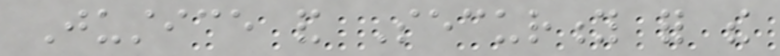Justice and Security for the
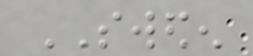SWEDEN
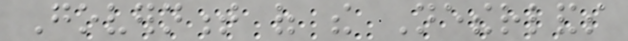Government of the Netherlands
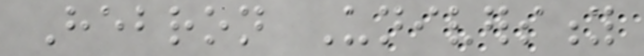Hebron University
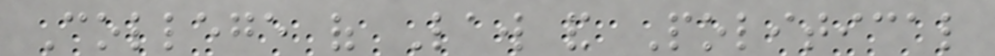College of Law and Political
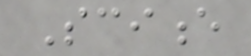Science
